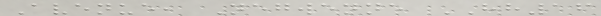Avenue, Negwenne HH16
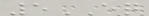5EQ
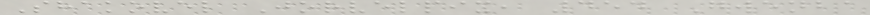Shakovel Jorvelpix, 454 Gwenba
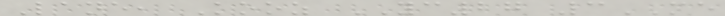Lane, Kooz YC27 3ME
